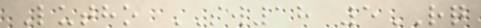Lutho SW18 5RQ
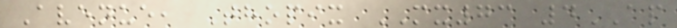Avenue, Thopix MX73 4AP
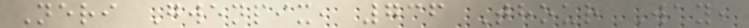Neri Gwenpix, 736 Thour Way,
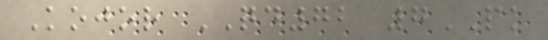Kojor QD72 7PK
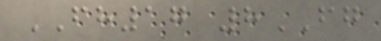FH17 8FG
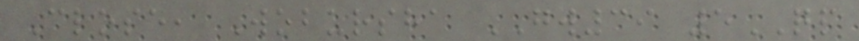Close, Wobursha GW39 5QP
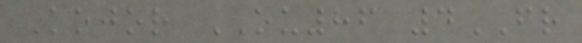Kojor OU86 4FR
